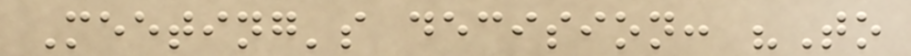Meeting's decision: "To
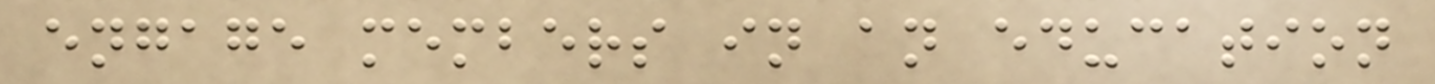engage members in an education
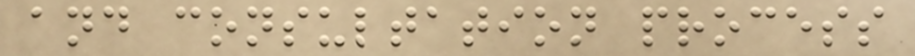and consultation process
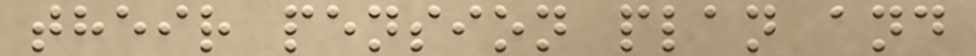their pension plan and
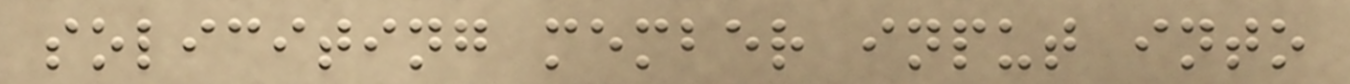soliciting member input into
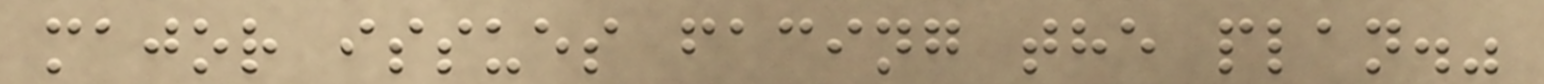major issues facing the plan."
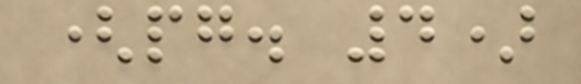(pg. 4)
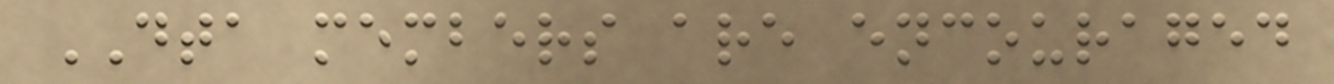DTA members are encouraged
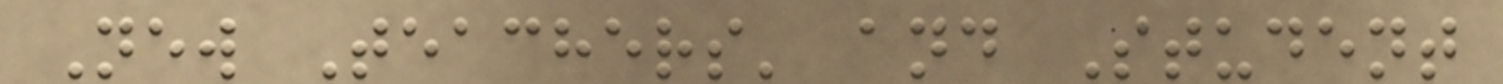New Teachers' and Student
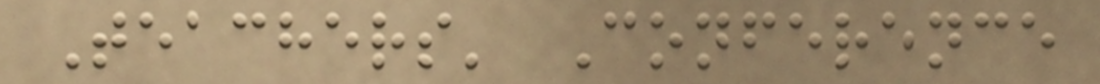Teachers' Conference
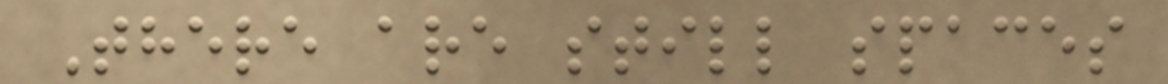There are still spaces
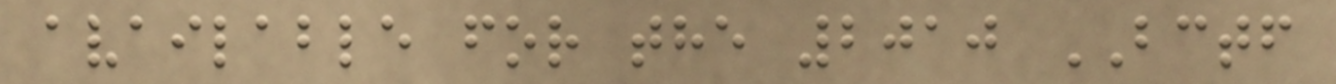available for the 2010 BCTF
